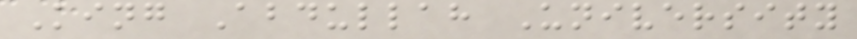King Abdullah University
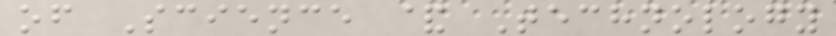of Science & Technology
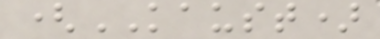(KAUST)
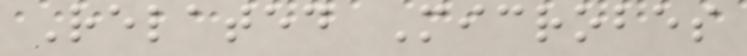Related Microbes
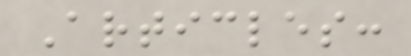Articles:
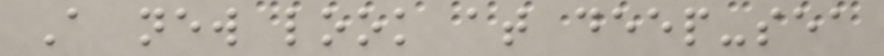A new look at deep-sea
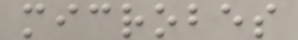microbes
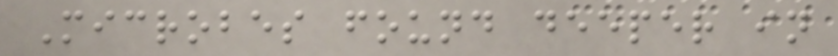Microbes found deeper in
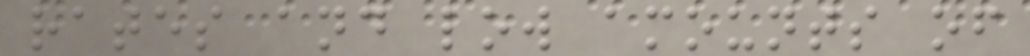rates and low amounts of
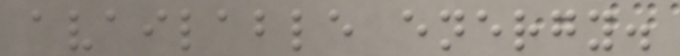available energy.
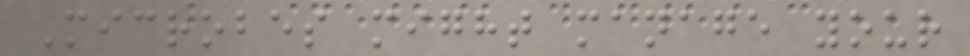Microbes might manage your
